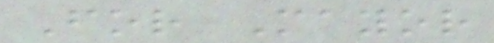For Mayor
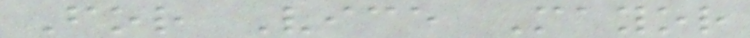For Vice Mayor
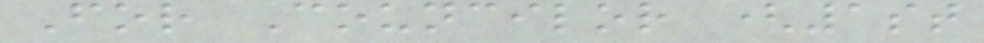For Councilor (1st
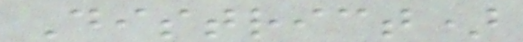District)
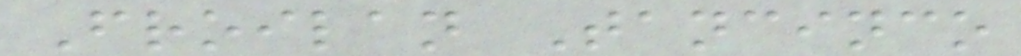Froilan Tancinco
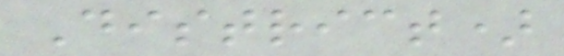District)
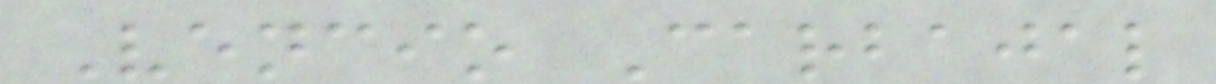Vencio Carbajal
